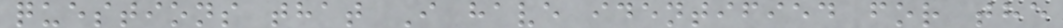questions that I have identified for the
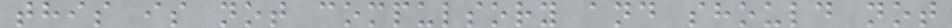this is not compulsory and should not
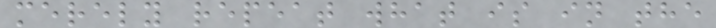merely repeat what is in the
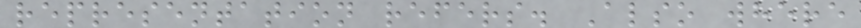representation refers. Also where
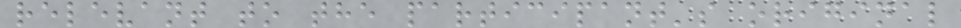relevant to the participant's original
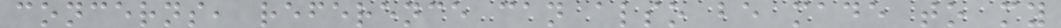concerns, reference can also be made to my
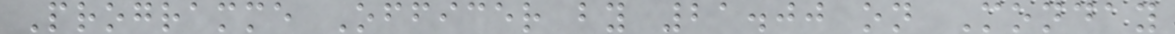Programme Officer by 21.00 on Monday
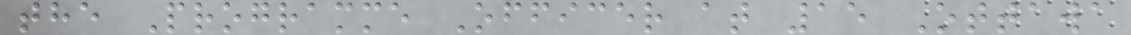the Programme Officer at 15 Ottawa
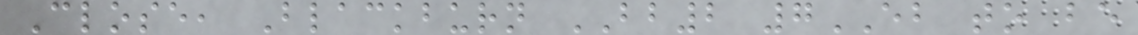Close, Blackburn BB2 7EB to be
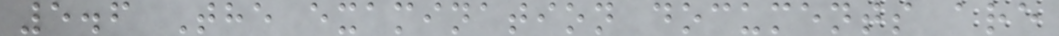5.6 The examination documents are
